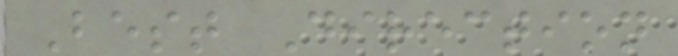Best Direction
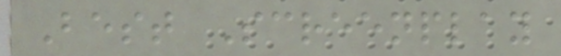Best Screenplay
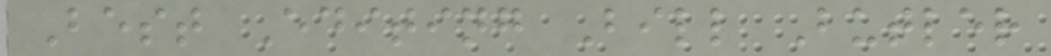Best Editing Bill Butler
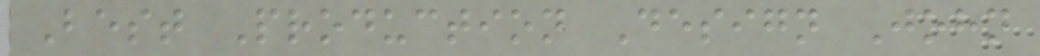Best Production Design John
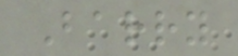Barry
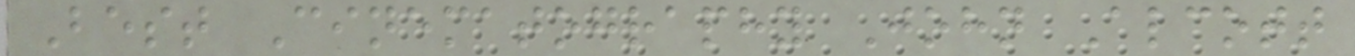Best Cinematography John Alcott
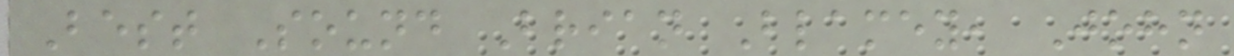Best Sound Brian Blamey, John
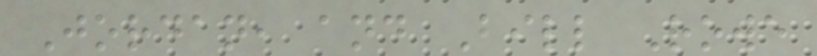Jordan, and Bill Rowe
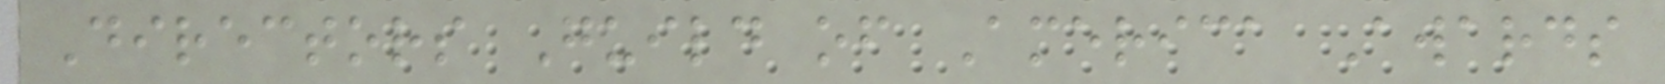Directors Guild of America Awards
